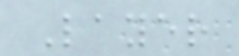Layer
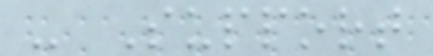- Support
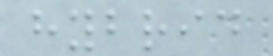hybrid
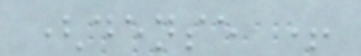(dense +
